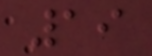19
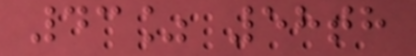43% 58th
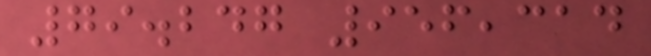79.247 956,314
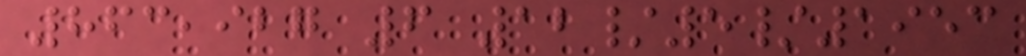863,927 6 12/5/1953
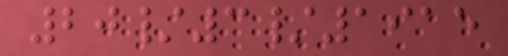20/3/1915
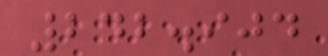242.904
